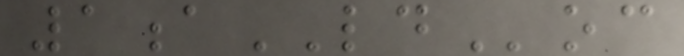1aLDoc
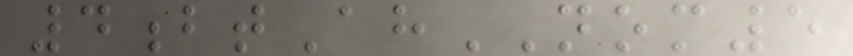4btAhNOM5
